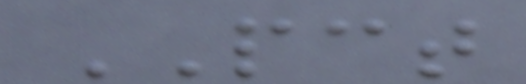PCT
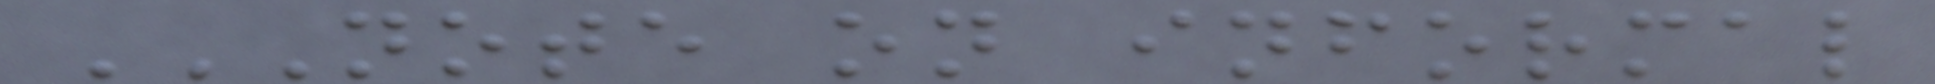NOTE ON INFORMAL
